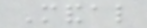Mandal
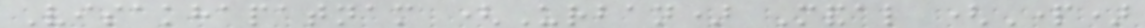Visakhapatnam (Urban) Mandal (Part)
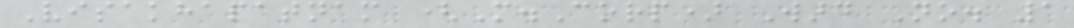Visakhapatnam (M.Corp) Ward No. 1
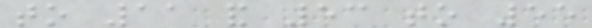to 11 and 53 to 55
